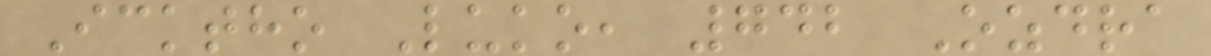Icktho Luko, 742 Ozdra
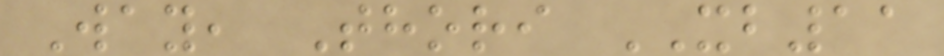Way, Thori XB11
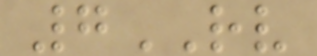7RV
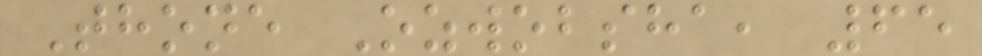Thone Ozwobsha, 65
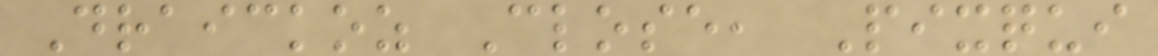Draickoz Close, Pixqui
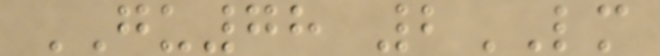GU78 2LM
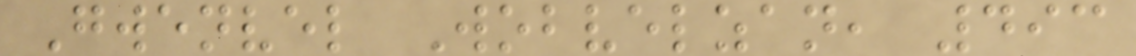Gwenvel Wobvelzan, 493
